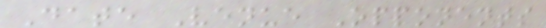Date Venue Opponents
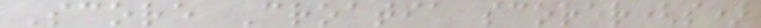Score Croatia scorer(s)
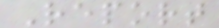Report
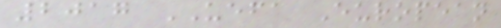2017 UEFA European
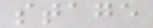stage
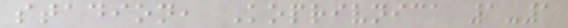stadion, Koprivnica 1-1
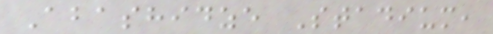Abashidze Stadium,
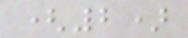(2)
